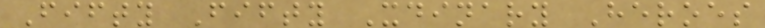Fifty Fifty Xdinary Heroes
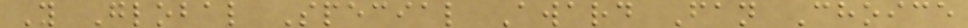Y Global Special Award Fan Choice
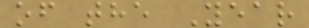of the Year
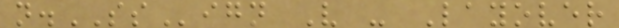n.SSign V - Layover
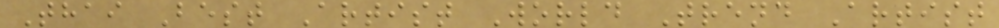Thai Best Artist World Trend Artist
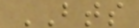BTS
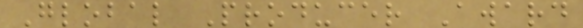Global Producer Award
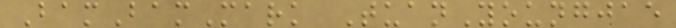BamBamMark TuanYoungjae
